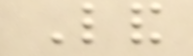Land
